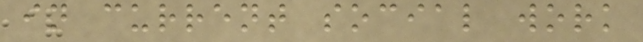in current social work
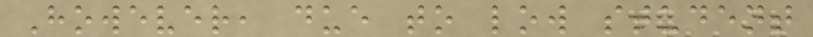However, due to low student
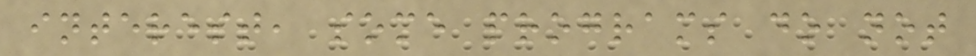interest, some programs do not
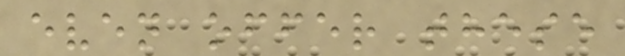even offer these
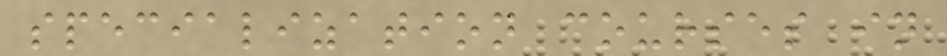specialization courses in
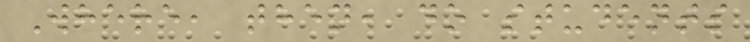Where, then, do students
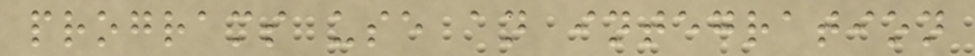programs use an integration
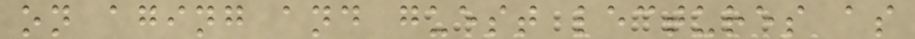on aging and guest lectures as
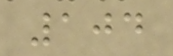104
